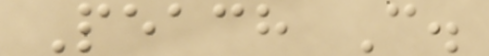Peach C.
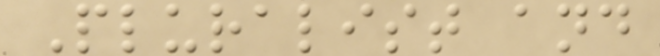Pluralist and
